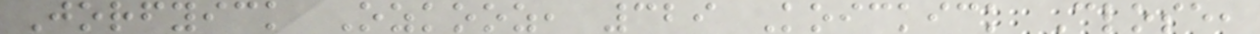Jorfyick Ozkooz, 329 Koickick Close,
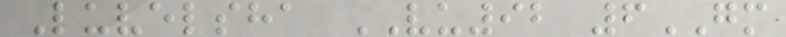Luvelsha VU92 6GM
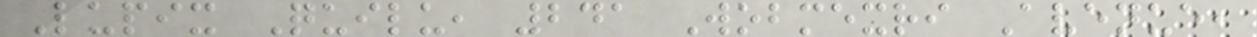Lupix Quilu, 241 Wobmexri Avenue,
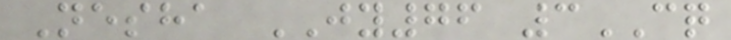Nesha JY76 3CQ
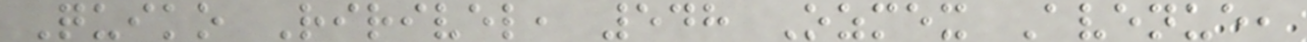Quiko Ririvel, 548 Ozmex Avenue,
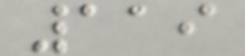119
